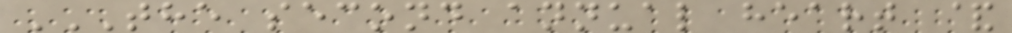THE SECOND ANNUAL HEART &
